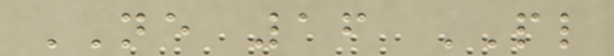NE 16 PL
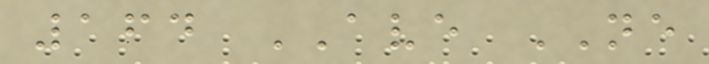164 AVE NE
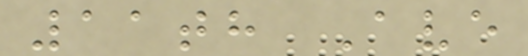11th Ave
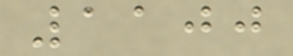1100
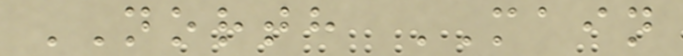NORTH MAIN
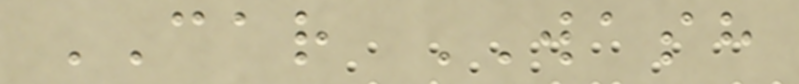CAR WASH
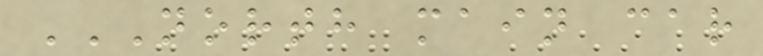NORTH MAIN CAR
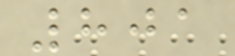801
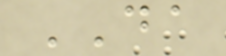DA
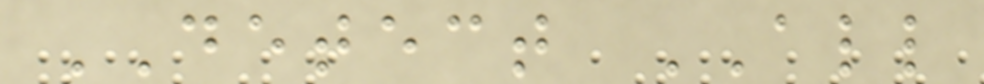DETECT ALL
